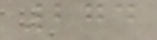274
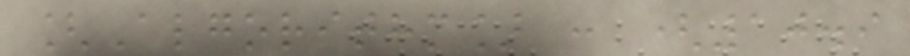[Algorithm] : (10.9
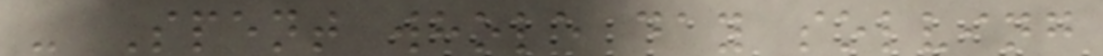- Spent whole day solving
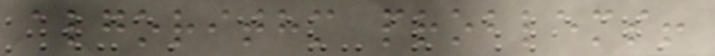algorithm problems!
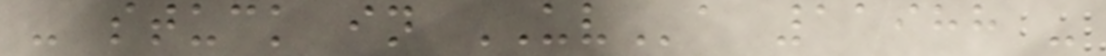- stuck in UVa 11988 -
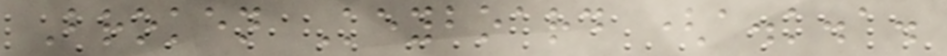Broken Keyboard (a.k.a.
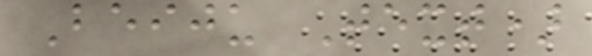Beiju Text)
